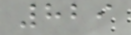829
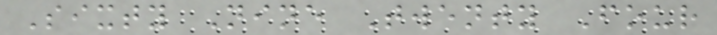Sixty Nine Twenty Four
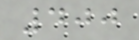400
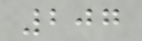207
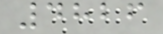4826
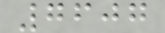7607
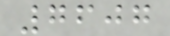7607
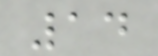14
